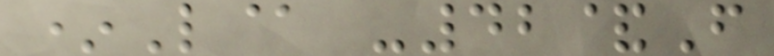*L@ -42&F
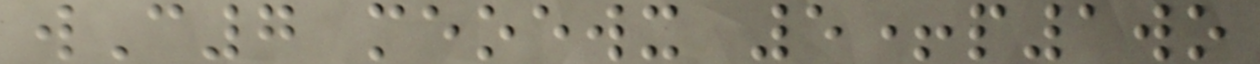wC7 meoewx 5+p1wo
